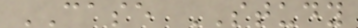CASE STUDY
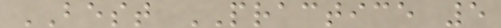BEST PRACTICE 5
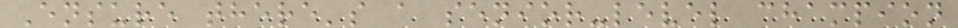Ensure there's a senior-level champion
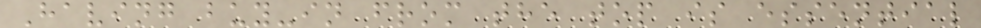Having buy-in from the top is essential
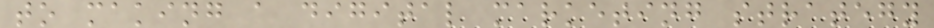to making a digital marketing strategy
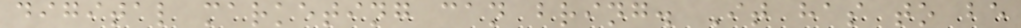digital marketing can bring. It has to be
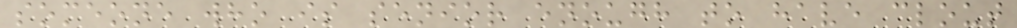someone who is senior enough to have clout
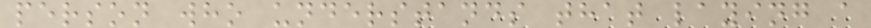person who understands that laying a
